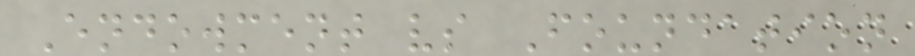Endowment vs Foundation
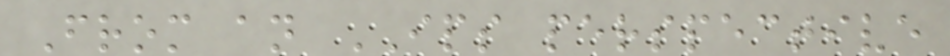From an IPS perspective
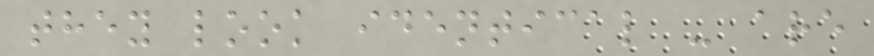they look identical - are
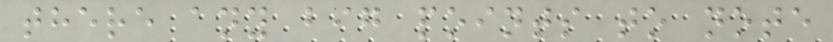there any big points to note
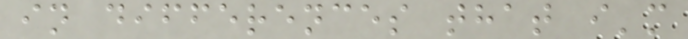in differences that i'm
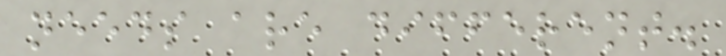needs are different.
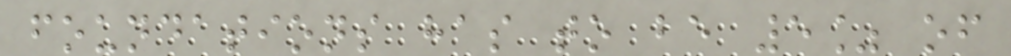foundations has to be 5% of
